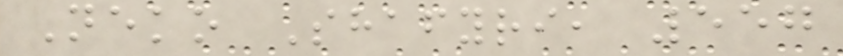Neko Shafyri, 557
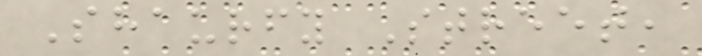Shaurfy Street,
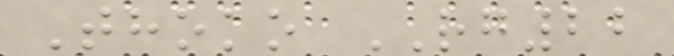Thoko RG22
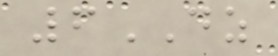6DZ
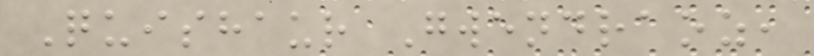Quishaur Gwendraoz,
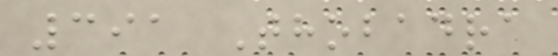391 Thobadra
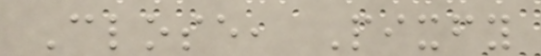Close, Pixfy
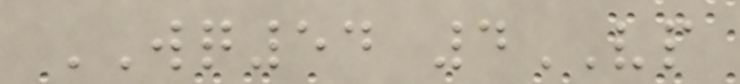WQ54 4VP
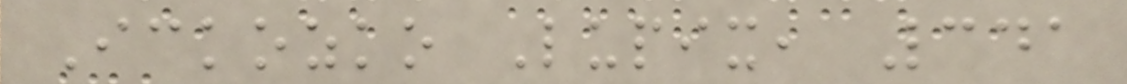Ickozko Lupix, 341
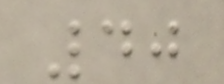40
